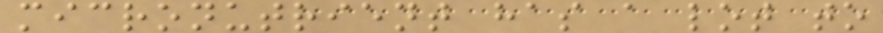micronutrient has a lot to
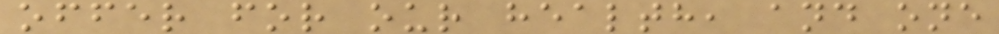offer for our health, and one
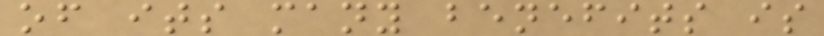of its many benefits is
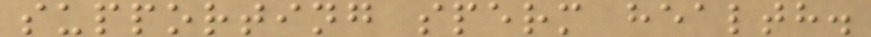supporting sperm health.
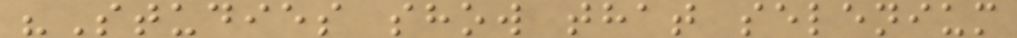"Studies show that selenium
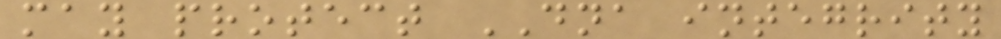may protect DNA integrity
